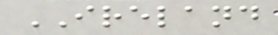IRELAND
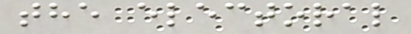the electoral
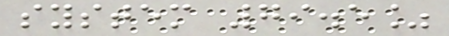system 79.5%
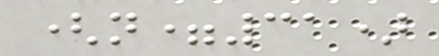(n=31)
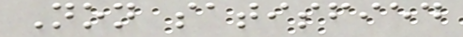Non satisfied
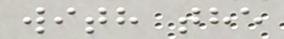with the
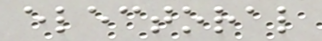electoral
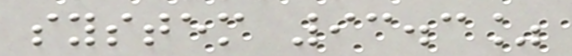system 93.3%
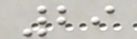29
